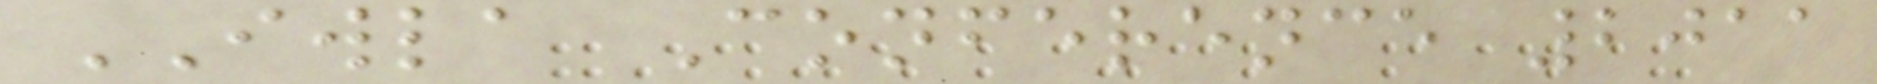IWLA Conference 2011
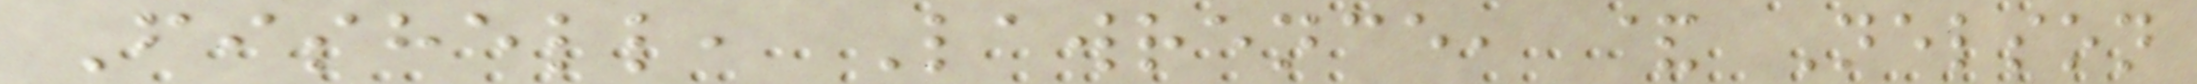Fishell, Lawrence, & Nelson
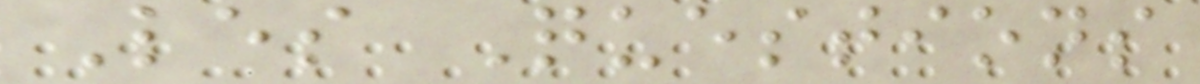Les Questions
